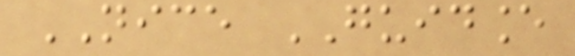NICE GUIDANCE
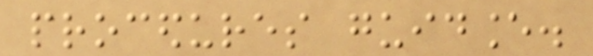procedures guidance.
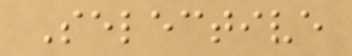Selective
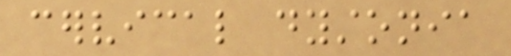cervical dystonia
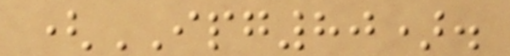(IPG80).
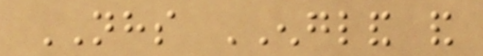NHS ENGLAND and
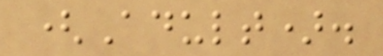(Adult).
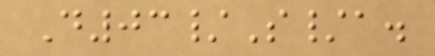D03/S/a.
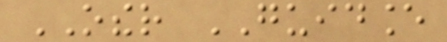OTHER GUIDANCE
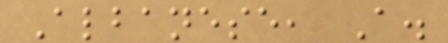Albanese, A.
